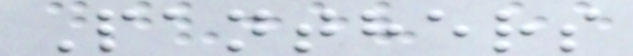Panthers
